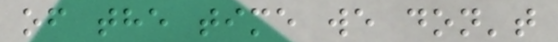of the time we don't
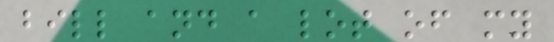bill and a lot of my
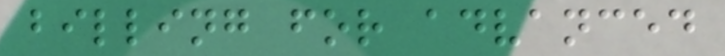billing for advanced
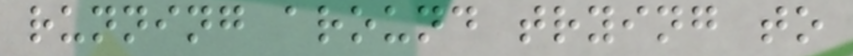running around trying to
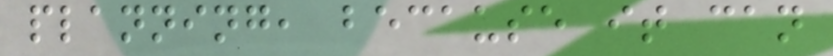planning, because it can
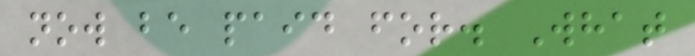now be paid for. What
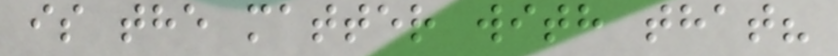is the matter with that?
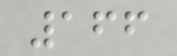166
